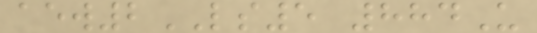aew2LS5 884U
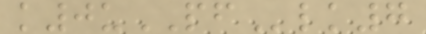k0uPFlk7
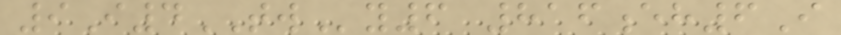9I4TWy6 816eh6I
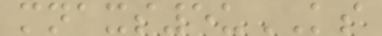mnaxs5uKS
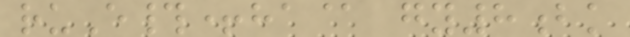ruE#+ha@ gy8bk
